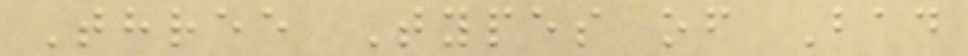Three Types of Bad
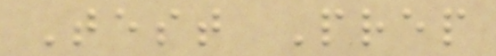Test Prep
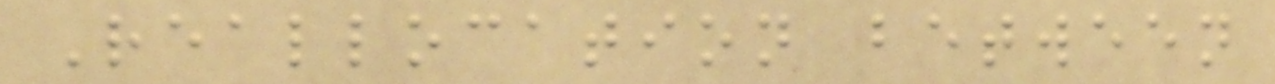Reallocation between
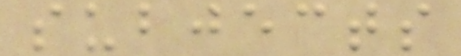subjects
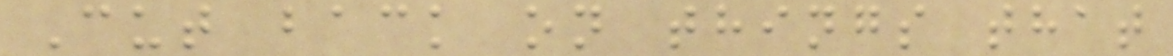Cut back on things that
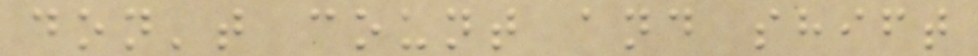don't count and shift
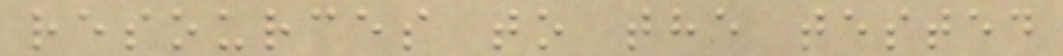resources to the tested
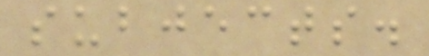subjects.
